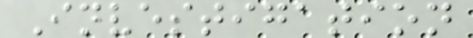Investigation
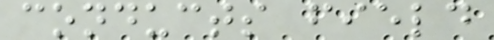conducts field
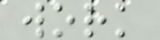work
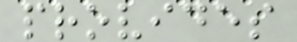provides
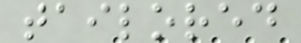tailored
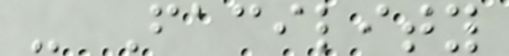- Facility
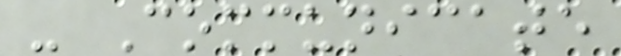- Communicate
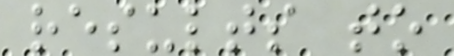results to
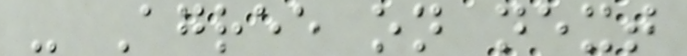- Agree on next
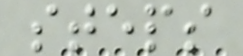steps
